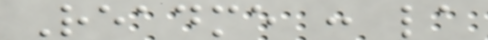Readme : la
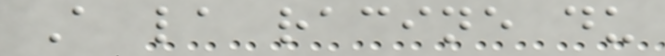A la racine du
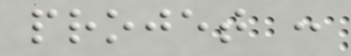projet :
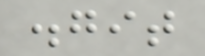.git
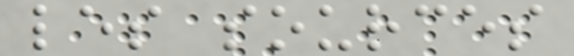les sources
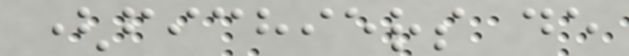(fichiers de
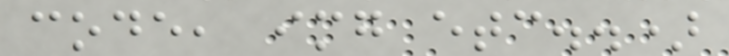code, img etc..)
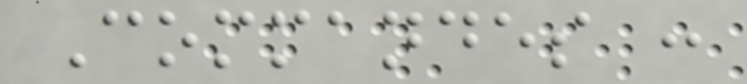Commandes :
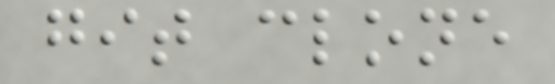git clone
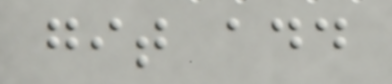git add
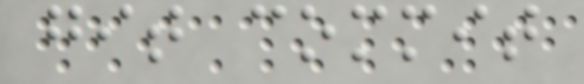git commit
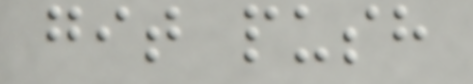git push
